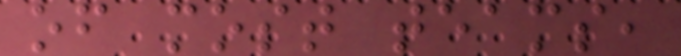of most teams,
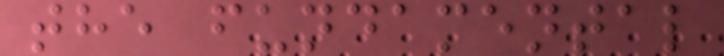the fundamental
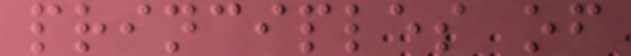principles of
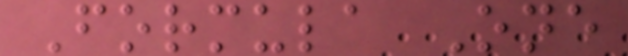Formula One
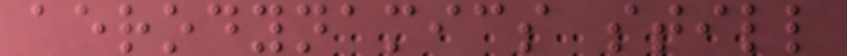aerodynamics still
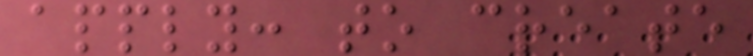apply: to create
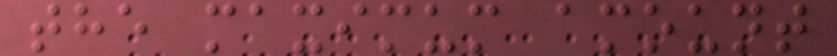the maximum amount
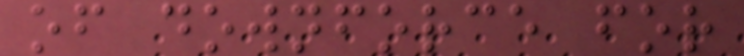of downforce for
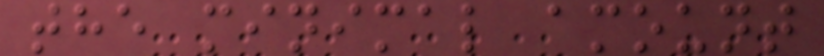the minimal amount
